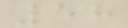58
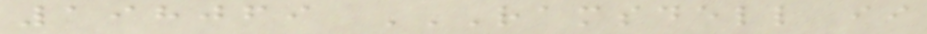198069 RAMSDELL II
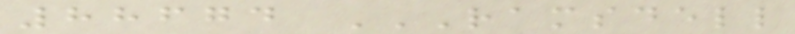88674 RAMSDELL
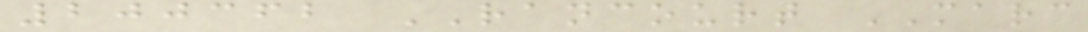200362 RANCOURT MARC
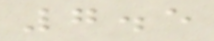7.5
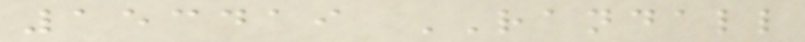153419 RANDALL
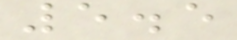5.5
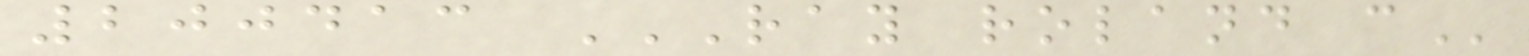200413 RAY ROLAND C
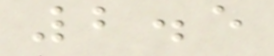2.5
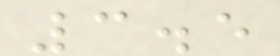3.5
